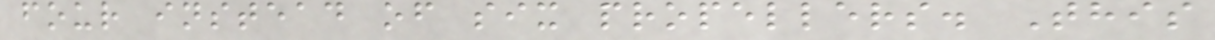four instead of six propellers. This
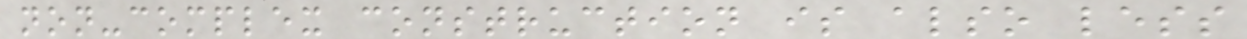non-complex construction is also less
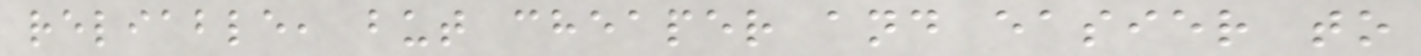reliable, but cheaper and easier to
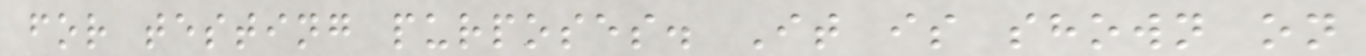for testing purposes. It is shown on
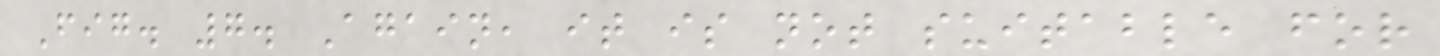Fig. 7. Again, it is not suitable for
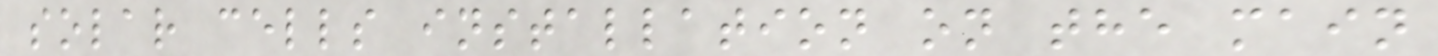solar cells installation on the main
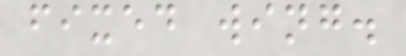fixed wing.
